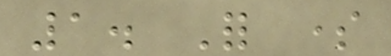1. For some
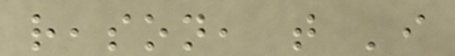reason, that 'i
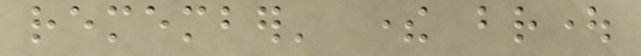remember' there brought
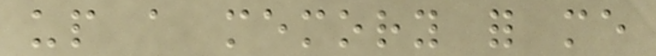up a memory for me
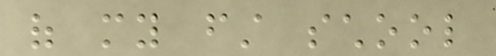of my first school
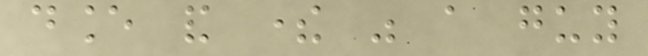dance and there was a guy
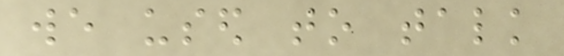we used to talk
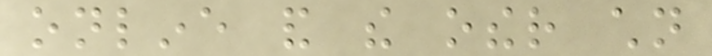online and the other children
